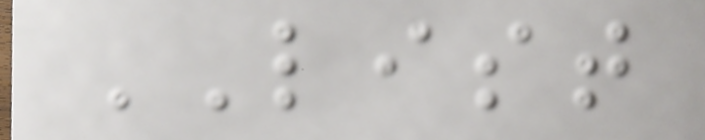LIST
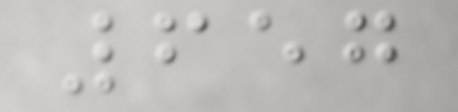657
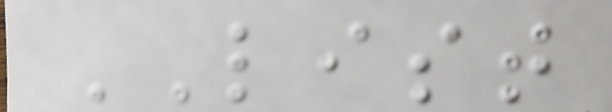LIST
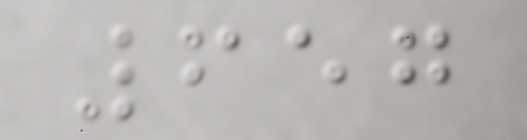657
